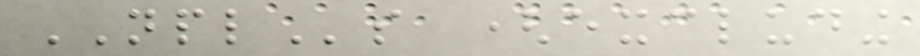NPLs (excluding
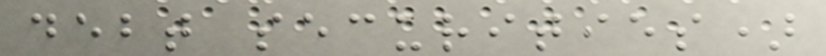debt securities)
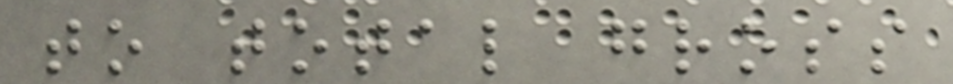to total gross
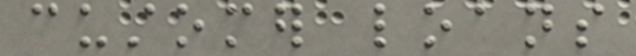customer loans
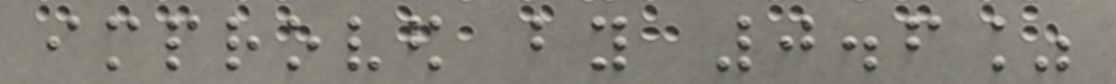improved by 0.6%
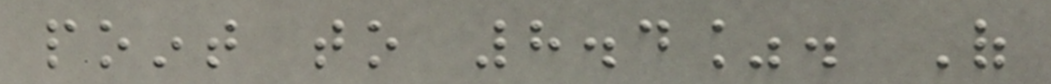point to 8.4%. Of
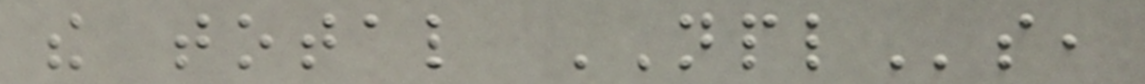the total NPLs,
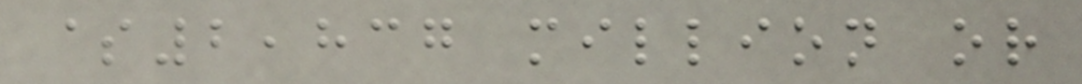$2,837 million or
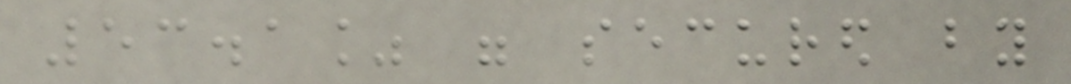53.1% were secured by
